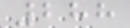288
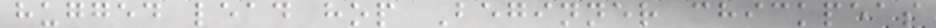hugged lead hop Beginner chickpeas
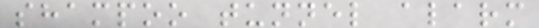shampoo tunnel alarm
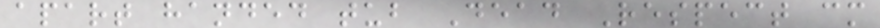apart handed tub Dead Respect cm
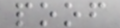poof
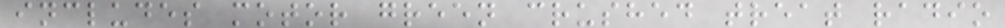includes motor green crushed treat radio
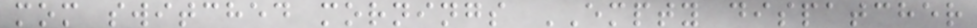mom switched mornings EMPTY dispatcher
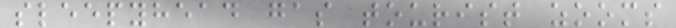sleepyhead gas tourist zooms
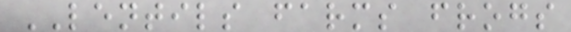LENTILS farms frogs
